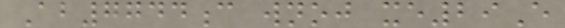Ab7744c wnoj xe29E
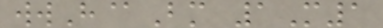wwH@Bm 1M1
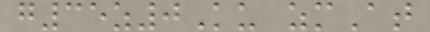g35z0Ku zmAt
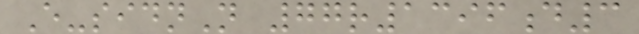E-sidnN 77r1396d3
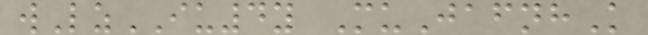wLzIU4y MuJafnhK
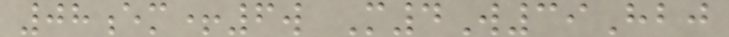08em+6w M4W39Hbj
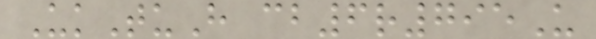UkTuH cb6r795U
